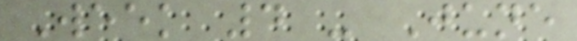Week 4 - June
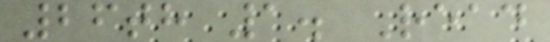26th 1. Read
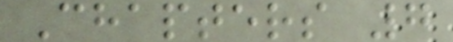Chapters 7
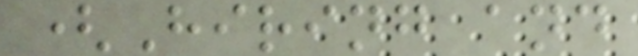(Hiring and
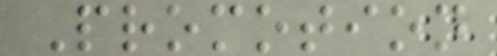Promotion
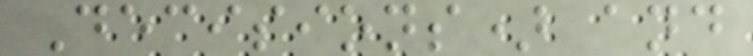Decisions) and
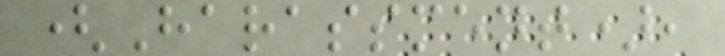(Harassment),
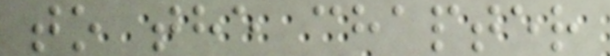to the chapter
